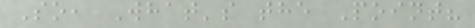So, What's the Point?
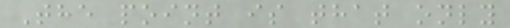The point is that only
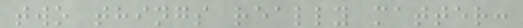two things really matter:
